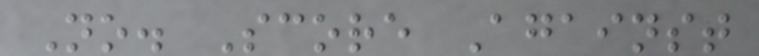No. Score Against
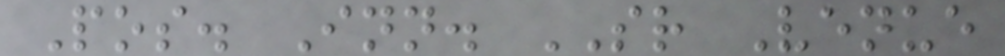Pos. Inn. SR Venue
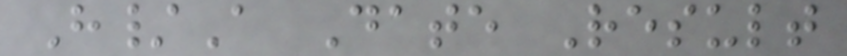H/A Date Result
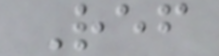Ref
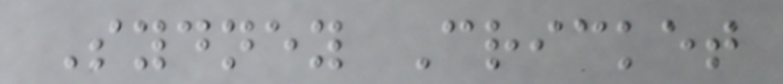Sydney Cricket
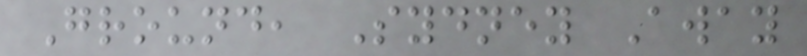Ground, Sydney Away
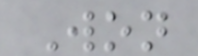Won
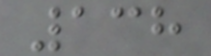138
